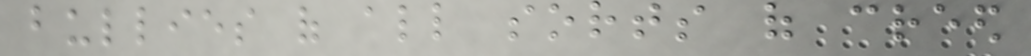bullies of all sorts of creed
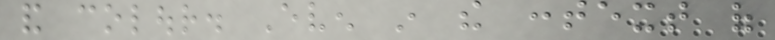and colour. Even in the context of
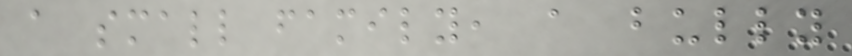a small family, a bully
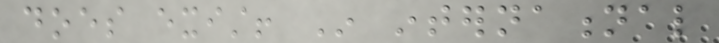does exist! In international
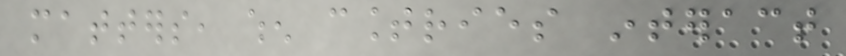matters, when countries interact
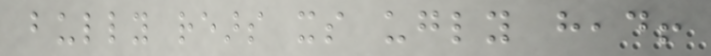bully rears its ugly head!
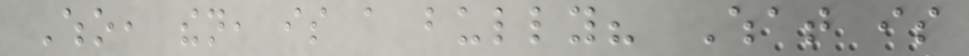Who, then, is a bully? What is
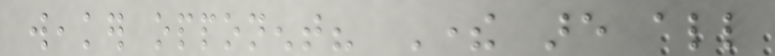weaker opponent? There are all
